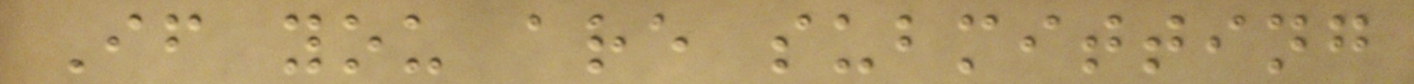If you are submitting
